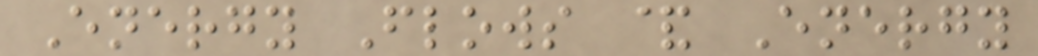Energy Flows & Energy
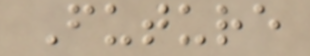Future
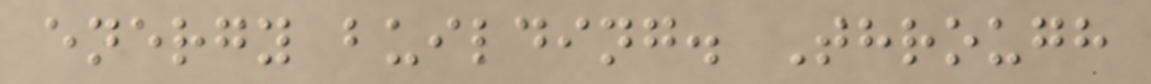energy building. Through
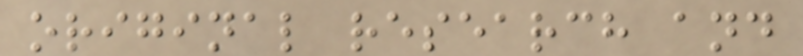original research and
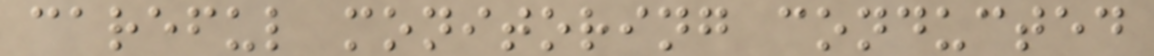careful monitoring conducted
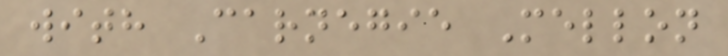with Carnegie Mellon
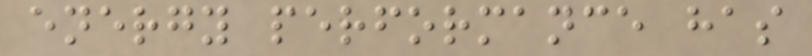energy performance has
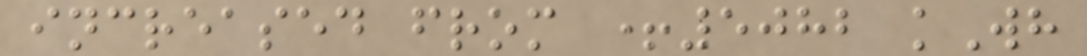increased from +5082 kWh
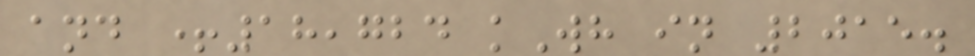and +18,724 kWh in 2015.
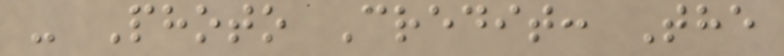- Photo Credit: The
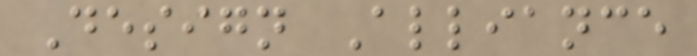Design Alliance
